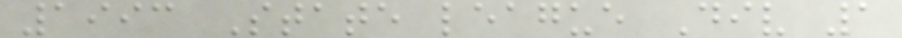1993 State league Div 1
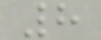8
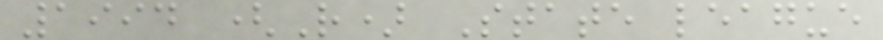1994 (R) State league
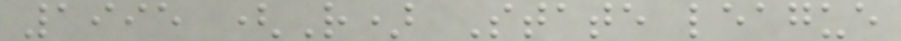1995 (R) State league
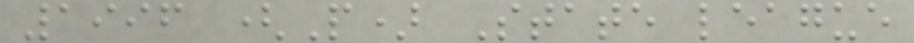1996 (P) State league
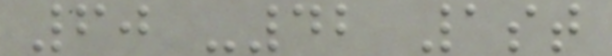60 -42 1st
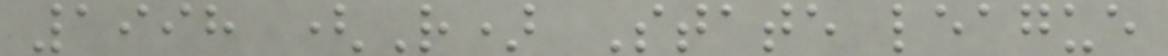1998 (R) State league
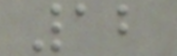12
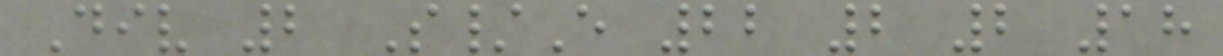Div 2 S/E 22 2 2 18
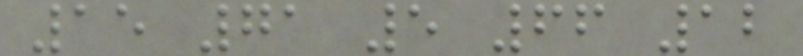15 71 5 66 12
